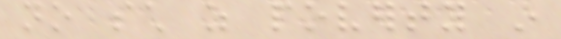no such as poverty in
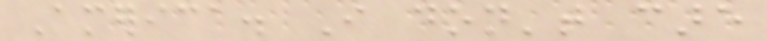America. I don't care
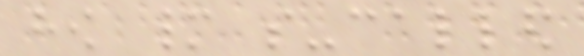how many so-called
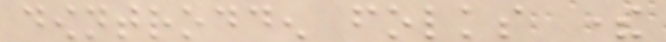downtrodden folks there
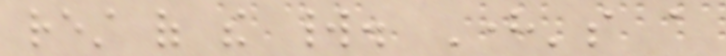rest of the world. Here's a
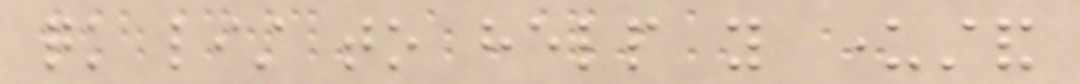quick list to help you understand
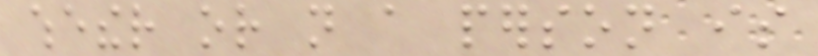whether or not a person is
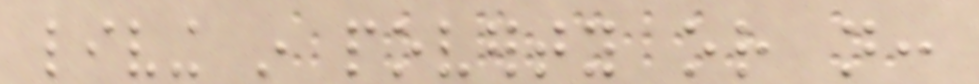living in poverty or not:
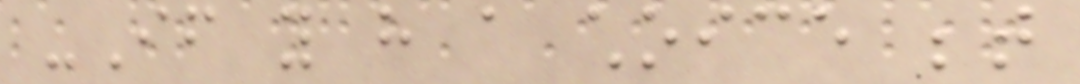-If you have a choice between
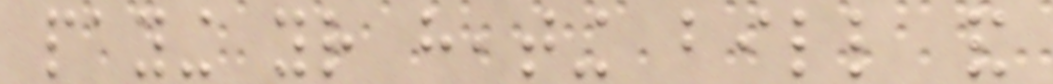paying your heating bill and
